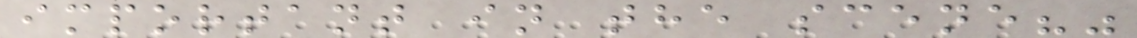important in the scene?"
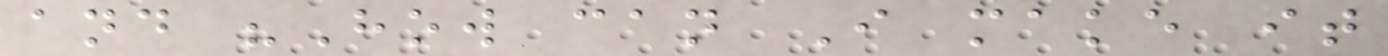and "How can I make it
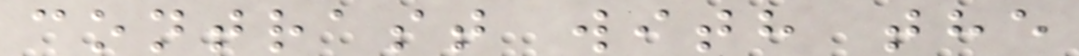contrast with the
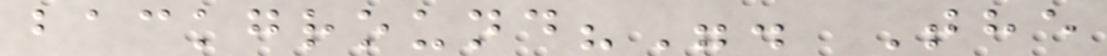background?". The
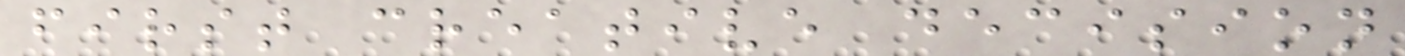first creative decision
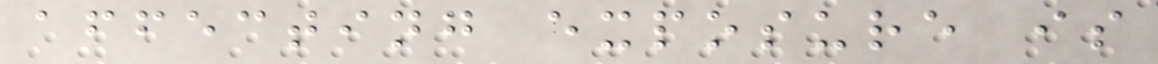affecting exposure is
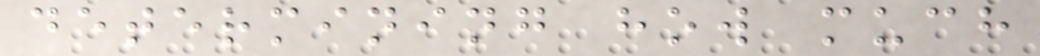determining how much
